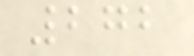272
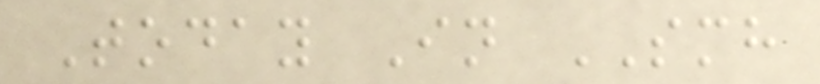Today In SMH
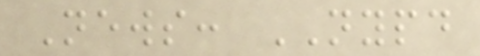News: NYPD
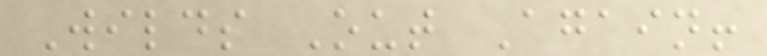Wilds Out Again!
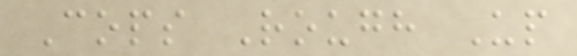Cops Rough Up
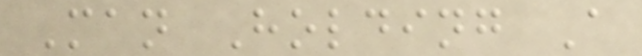Man Holding A
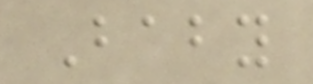Baby
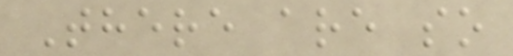There are so
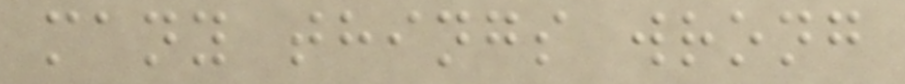many things wrong
